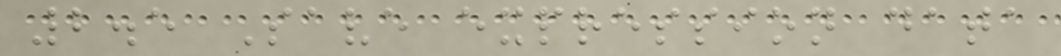2.5 Save expression data
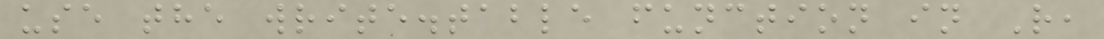use the write.table function in R,
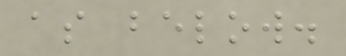as below.
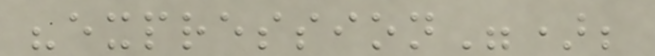"expression");
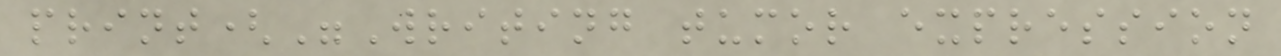print("Writing tumor expression
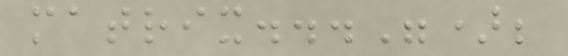matrix...");
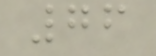76
